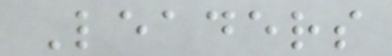Leaders
